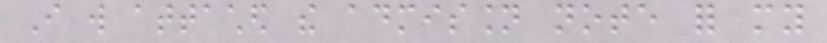I will attached the admission note for my
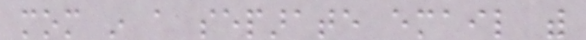mom in a separate email with
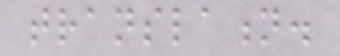translation.
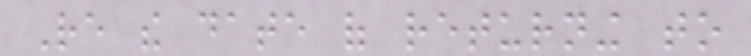Re the date of returning to
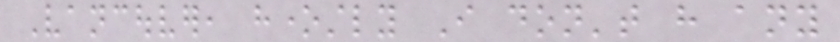Vancouver, honestly I don't have any
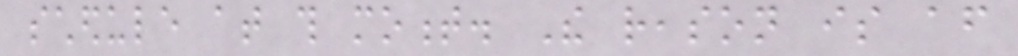schedule at this moment. The reason is after
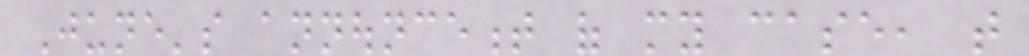June's announcement of my case, that
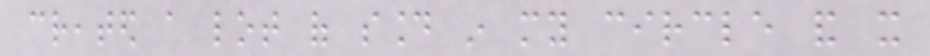created a lot of sound in my circle and it
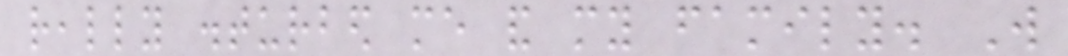really disturbed me and my family. Will
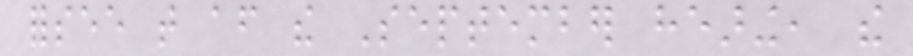forsee that after the September hearing, the
